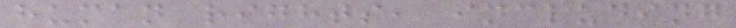human rights, including
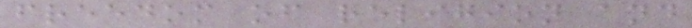freedom of religion and
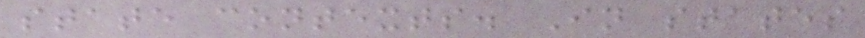state contexts. In states
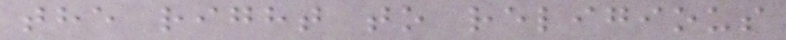the right to religious
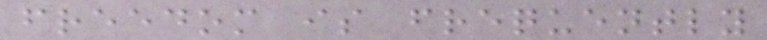freedom is frequently
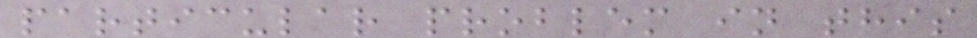particular problem in this
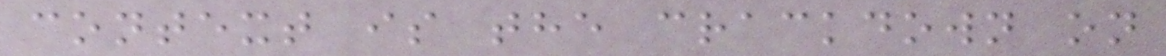context is the crackdown on
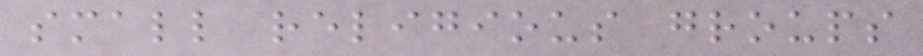small religious groups
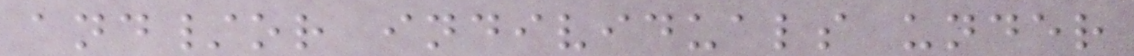and/or individuals under
